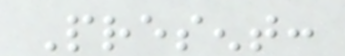Present:
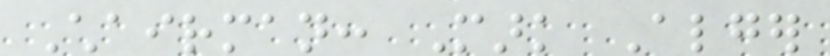Chairman: Mark Alger
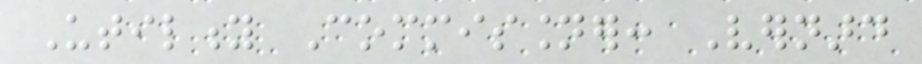Utility Commissioner: Vernard
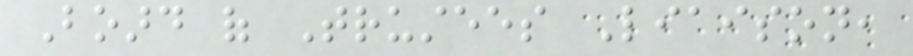Board of Trustees Liaison,
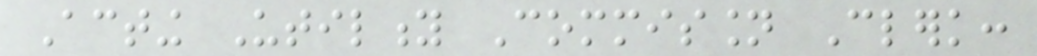Acting Utility Commission Clerk:
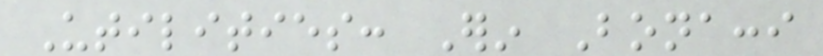Utilities: Erin Bonacci
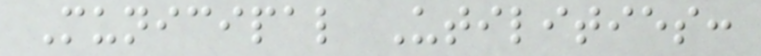Municipal Utilities:
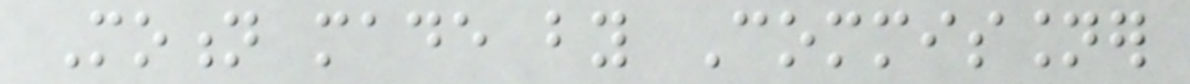Motion made by Commissioner
